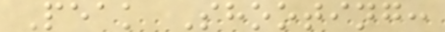Peak Shooting:
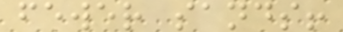fewer sands!
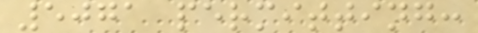5071 permitting:
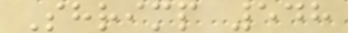Shrimp 548
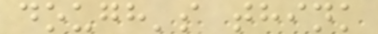dough's think
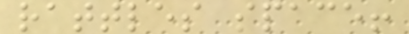rattles space!
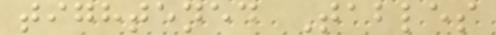tightened Tables
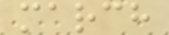march
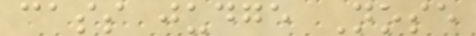cass judge Nose
